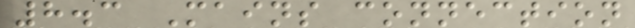8.3 Mains connection
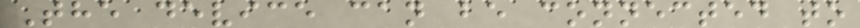The device can be connected to
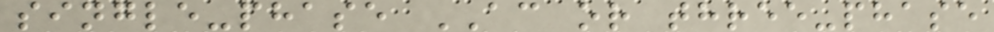single-phase AC or three-phase
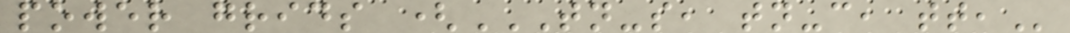power grids (TN-S, TN-C, TT,
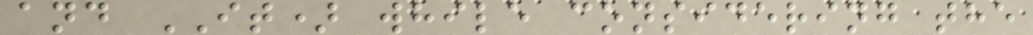and IT) while considering the
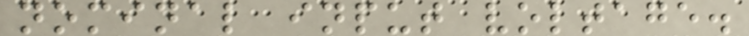nominal input voltage.
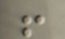!
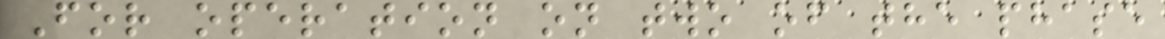For operation on two of the phase
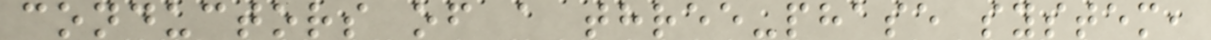conductors of a three-phase system,
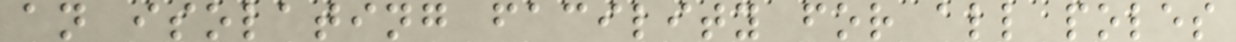an isolating facility for all poles
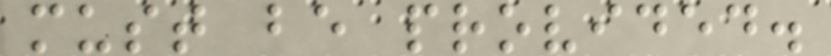must be provided.
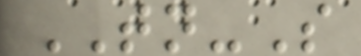TN-S
